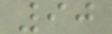90
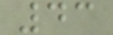43
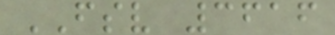FSV 3616
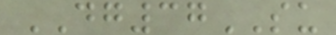DG37SU
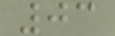03
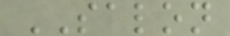SALON
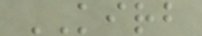KIRB
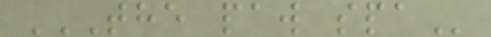THE PAW SPA
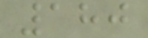180
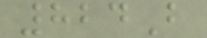824B
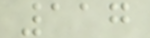117
